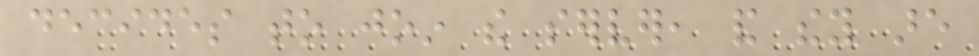decides to join the server, and they are
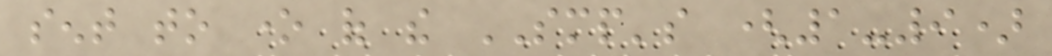sent to one of the SMP's (1-9)
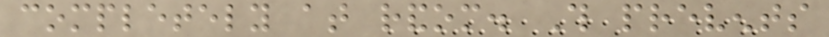completely at random. This prevents
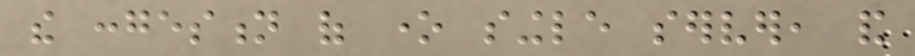the congestion of one single server, and
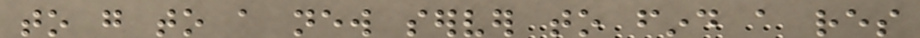to go to a new server to find a res
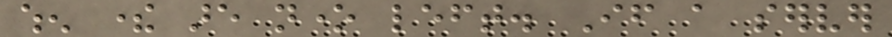when there are none left. If a server
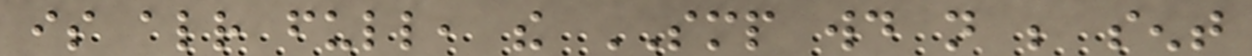is already full, the SMP would not be sent
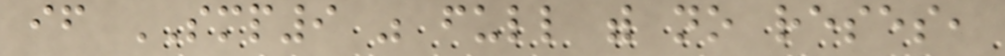if SMP9 was full with no reses,
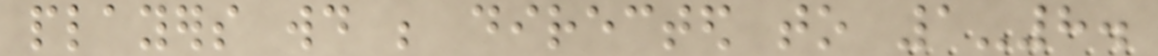players would be directed to 1-8.
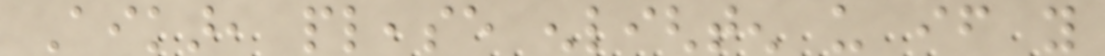Aikar, please enlighten us if you
